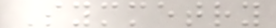Symmetry
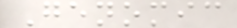Genomic
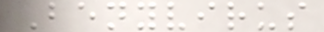Benyvirus
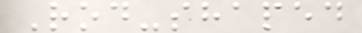Rod-shaped
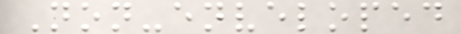Non-enveloped
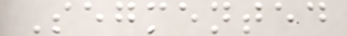Segmented
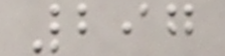297
